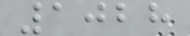1028
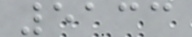5133
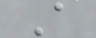A
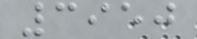3950
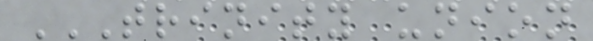TRINITY UNION
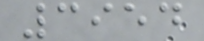3954
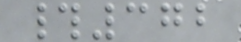#372
